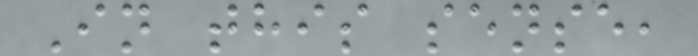In this sense,
